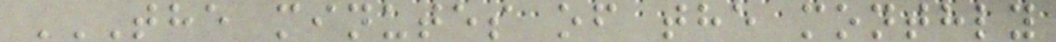THE MINUTES OF THE MONTHLY
